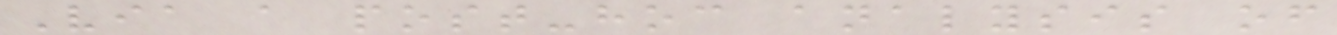Via a post-hoc analysis of
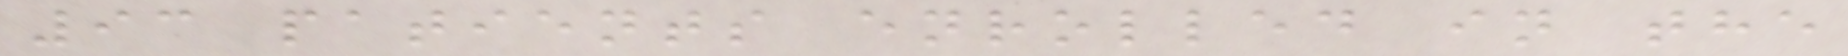93 patients enrolled in the
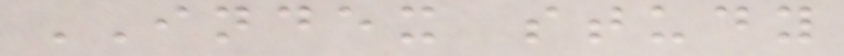INDEX study
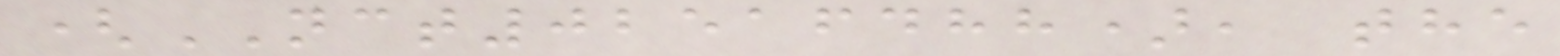(NCT02516488), the
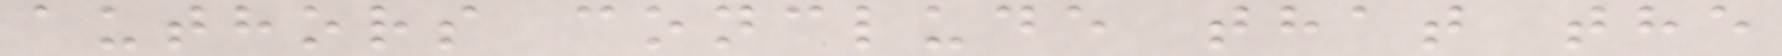authors conclude that the
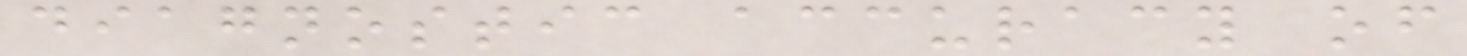diagnostic accuracy of
